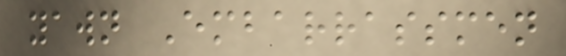yawn Embarrassmen
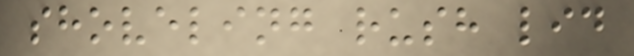shoveling rush lid
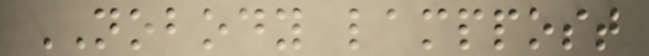NOBODY lamppost
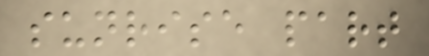sunrise part
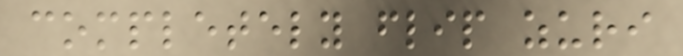completely flip zuri
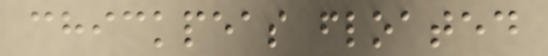chickpeas floated
